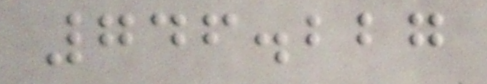746.227
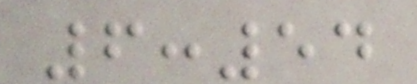6:54
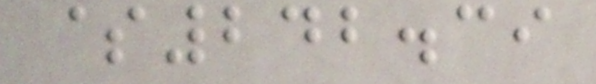$242.39
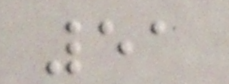51
